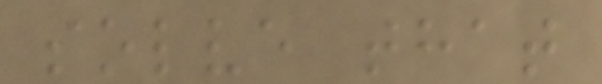solve that
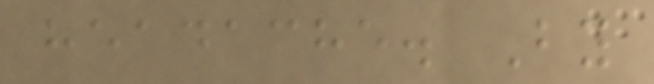headache. By
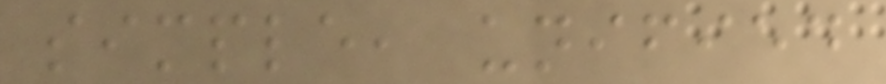simple, unified
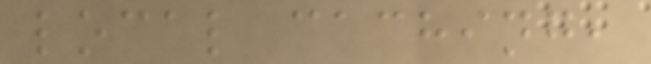local caching,
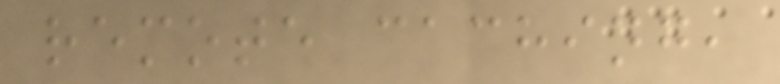remote caching,
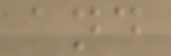and
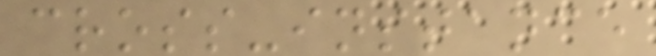cross-instance
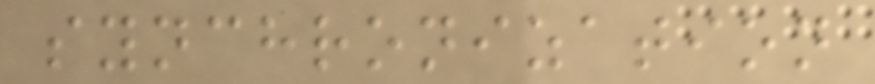synchronization
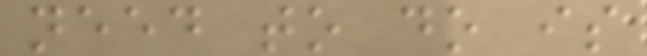need to do is
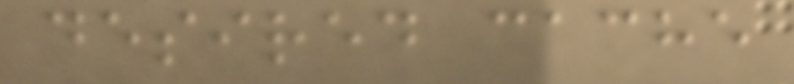desired cache
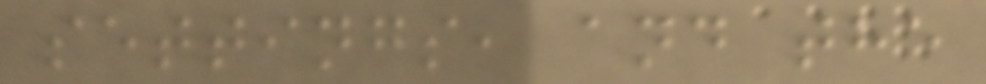settings, and the
